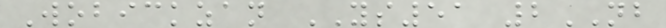Wobickzan YS51 2NB
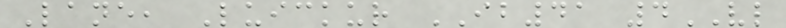Lane, Luickur IB41 4VL
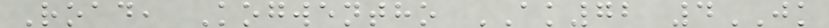Road, Kogwentho AK72 4JK
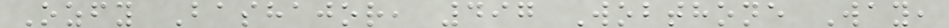Ozfy Bashajor, 497 Wobthone Way,
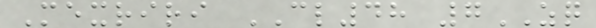Mexriri CL48 7ZQ
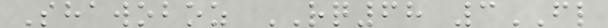Shawoboz RQ68 3FL
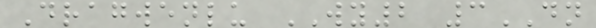Dragwenlu WY2 3DN
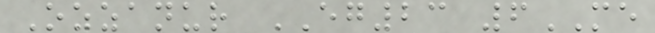Ozzanur EG23 6ME
